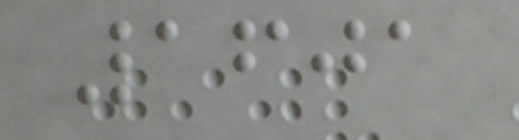1601
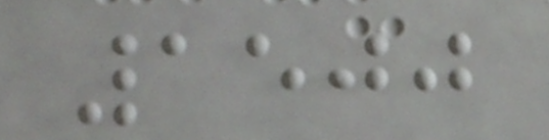1500
